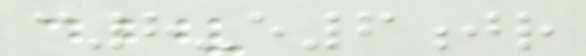c8-e6jr
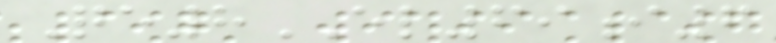Qe8EL69i6
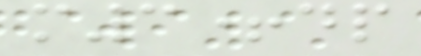m3+dp
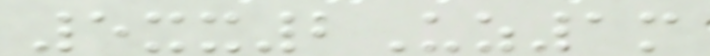5xx2Uz1m
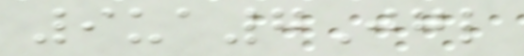9ua7Jgl
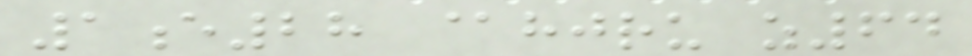1e28 @hjru z64
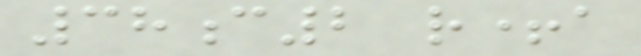38c2 r+a
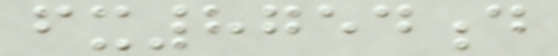fx8754d
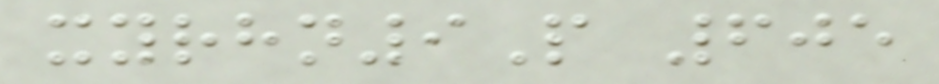xyrhn9P 605
